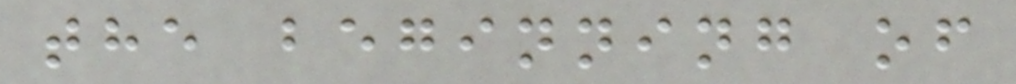the beginning of
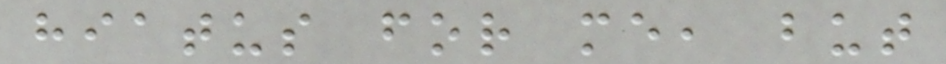hiatus for me, but
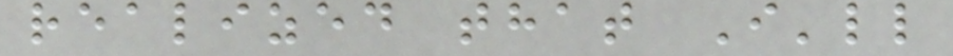realized that I'll
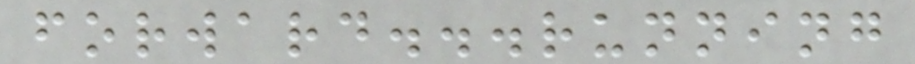forward...running
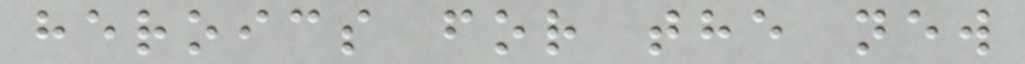heroics for the new
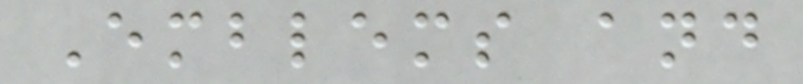Emblems and
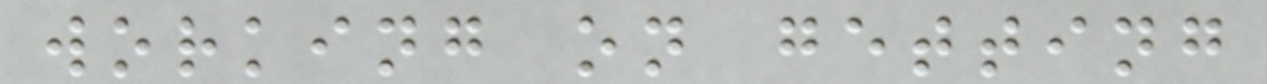working on getting
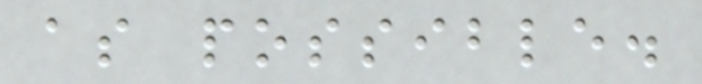as possible.
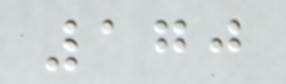170
